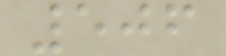506
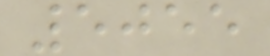5055
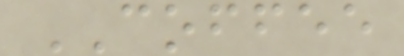COFFEE
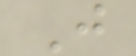J
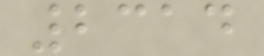2314
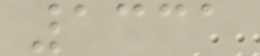1331
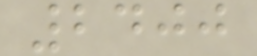2400
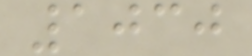1030
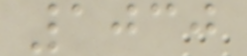1030
